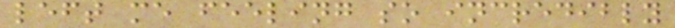left me feeling so incredibly
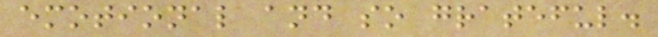emotional and so grateful.
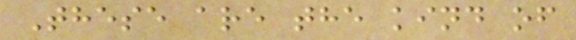These are the kind of
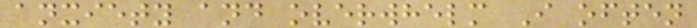anxiety and overwhelm I often
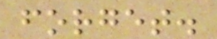forget.
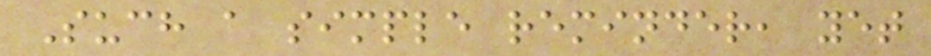Such a simple reminder, yet
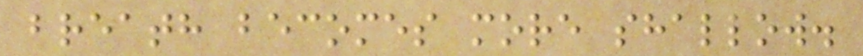breath becomes more shallow.
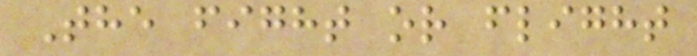The fight or flight
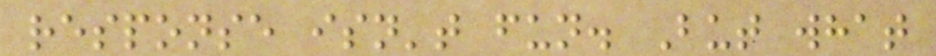response isn't fun. But what
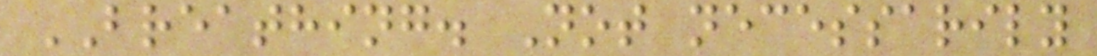BREATHING. Not necessarily
